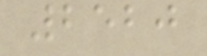2520
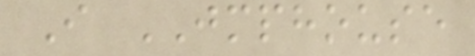I JMPHOUSE
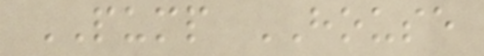PUMP HOUSE
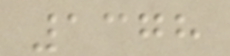1378
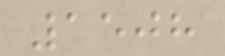1508
